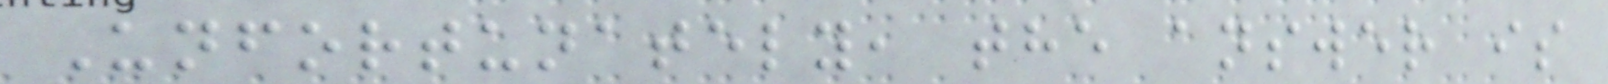Unfortunately, the answer is
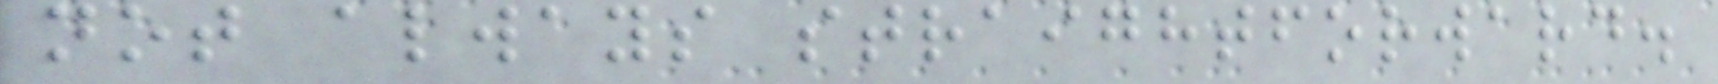not always straightforward.
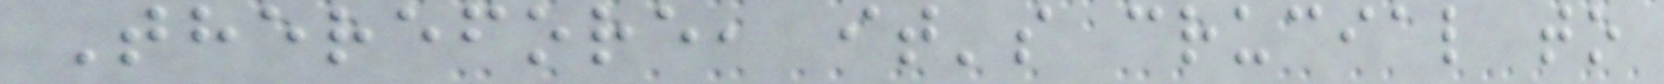Therefore, it's crucial to
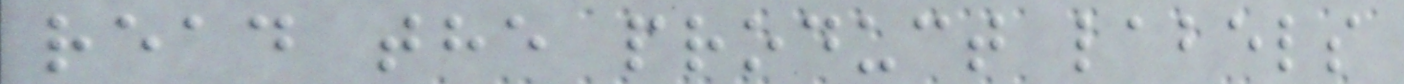read the product labels
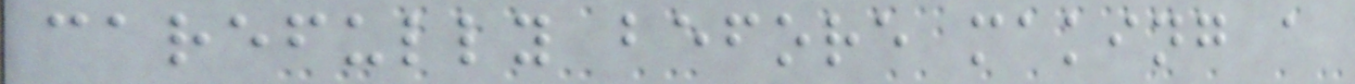carefully before making a
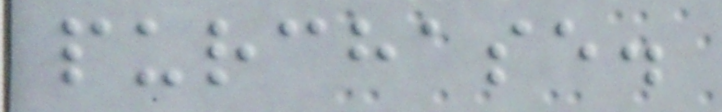purchase.
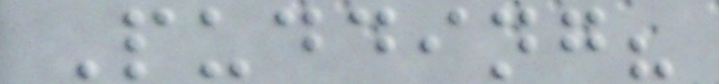Pudding?
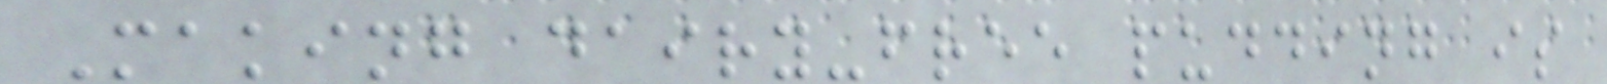Making dairy-free pudding is
